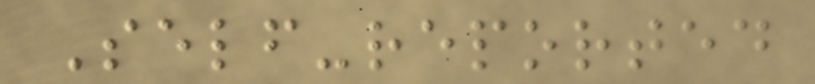Self-reported
